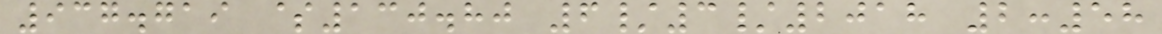937.719 $130.80 6/3/2018 2:58
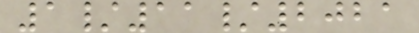1/11/2021
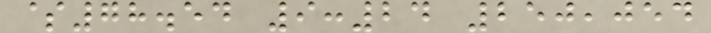$78.54 9:24 250,054
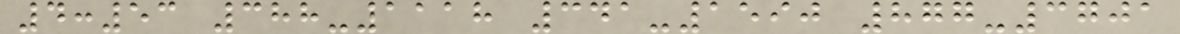4:53 388-1118 341-1590 877-3701
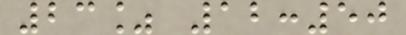23% 12:50
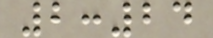2:24
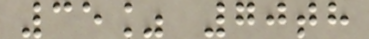35% 70th
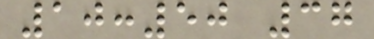10:50 37
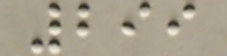299
